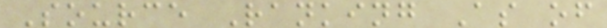Source Ranking As of
